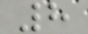8
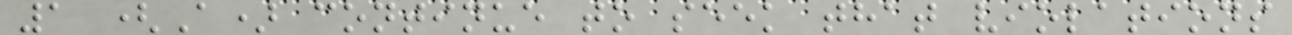1 (A) continue to seek that violations
